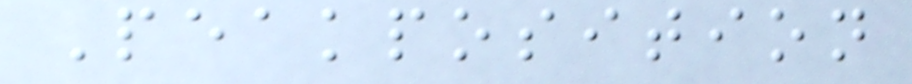Peakposition
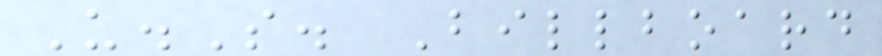U.S. Billboard
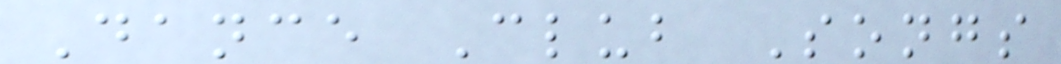Dance Club Songs
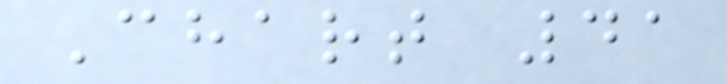Chart 41
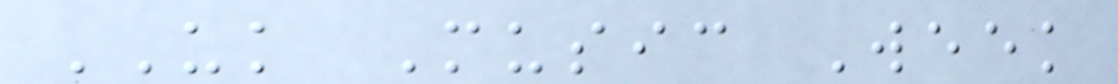UK Music Week
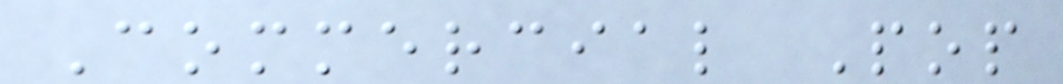Commercial Pop
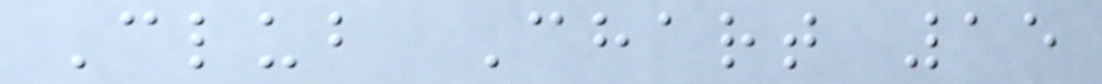Club Chart 15
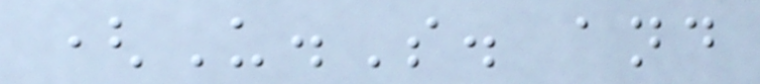(U.S. and
